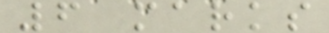6 marks
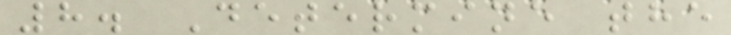8. Determine the
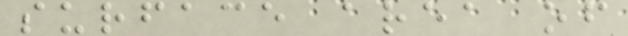surface area of
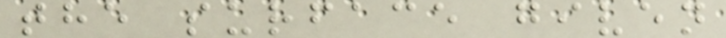the surface given
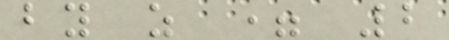by z = 2
